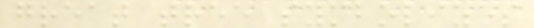great tree symbolizes
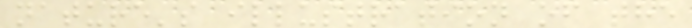nature's illustration of the
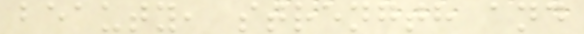beauty, strength and
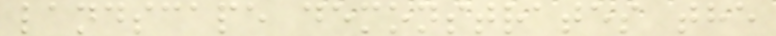landscape demonstrates the
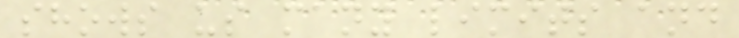shows us many limits and
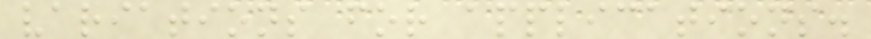variations for applications.
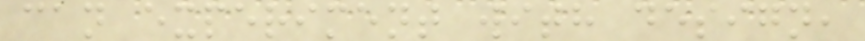can experiment with design,
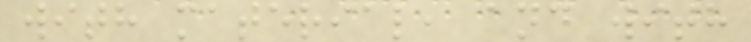with material, and with
